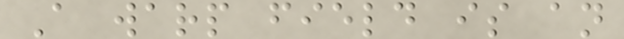A warp field is an
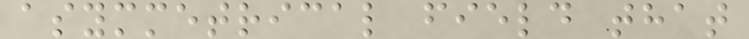asymmetrical field that
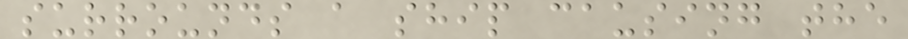surrounds a ship causing the
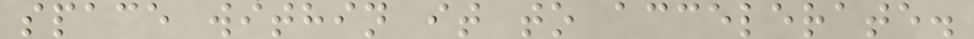space within it to accelerate.
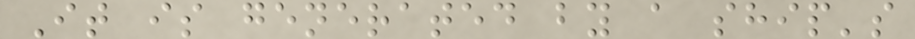It is generated by a ship's
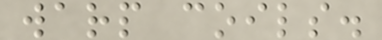warp coils.
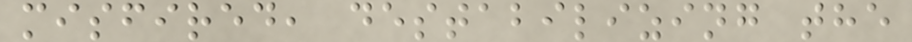misfired, destabilizing the
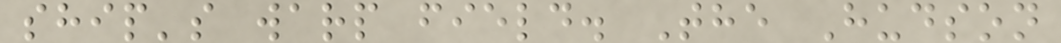ship's warp field. The Hudson
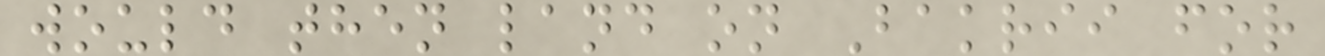would then land on Bakrii for
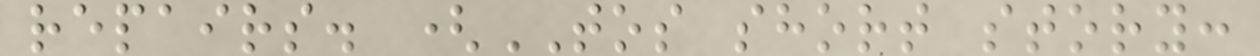repairs. (TOS short story:
